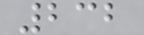232
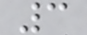3
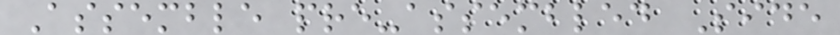Assemble pre-assembled Side
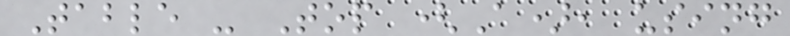Table - Top (A), using
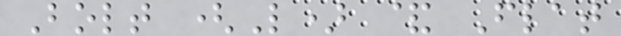Bolt (L) & Flat
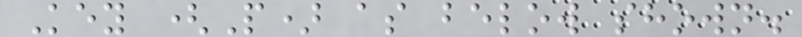Key (P) as below shown.
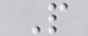P
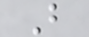B
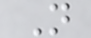N
